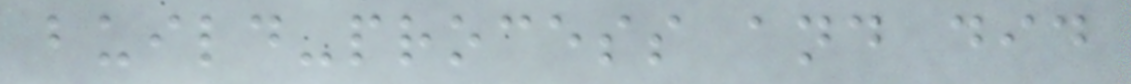build-process and did
